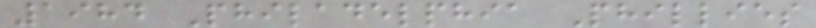1984 Philadelphia Phillies
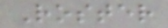Roster
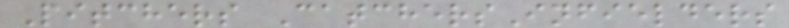Pitchers CatchersInfielders
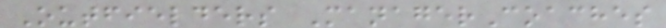Outfielders ManagerCoaches
